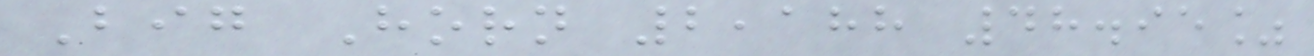Big Horn 2,188 48.95%
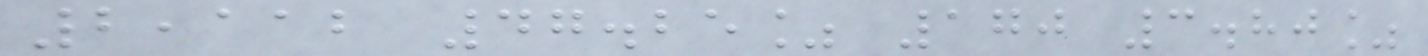2,112 47.25% 170 3.80%
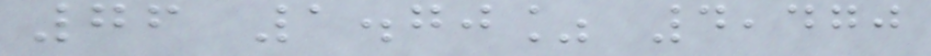76 1.70% 4,470
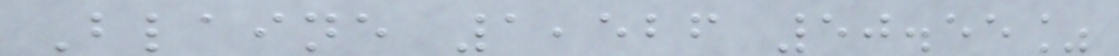Blaine 1,526 50.55%
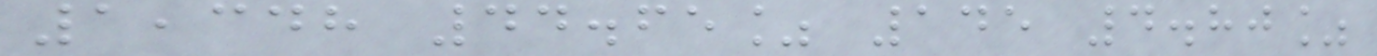1,348 44.65% 145 4.80%
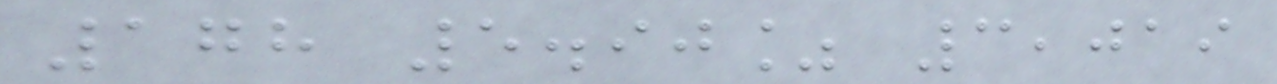178 5.90% 3,019
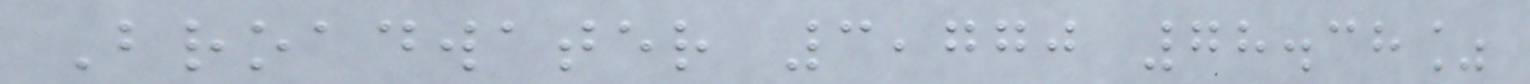Broadwater 3,770 78.38%
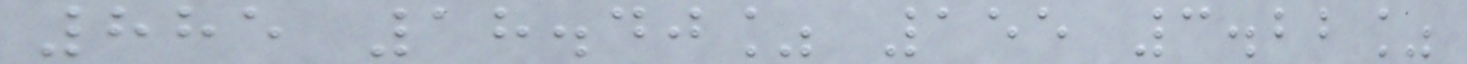885 18.40% 155 3.22%
